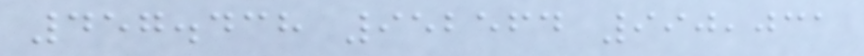457.438 952564 990,031
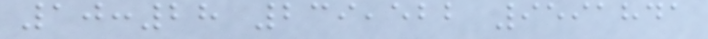10:28 239,522 9591841
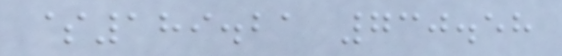$189.21 730.58
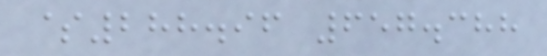$288.96 657.388
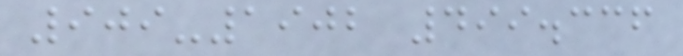909-1902 499.336
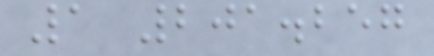1 201.257
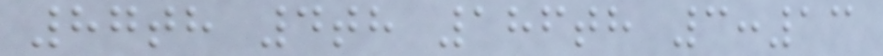87th 4th 186th 3:13
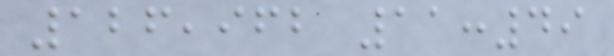126,962 11:49
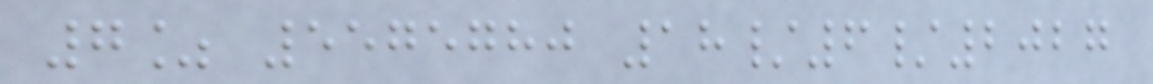7% 5575780 18/6/2027
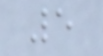5
